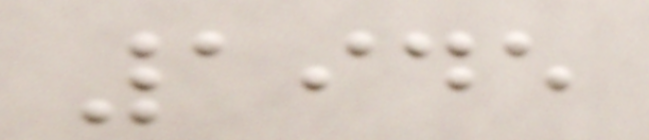1945
